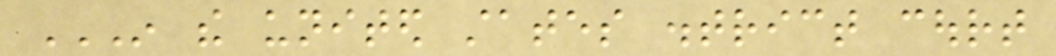IN THE UNITED STATES DISTRICT COURT
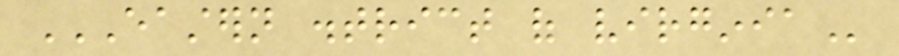EASTERN DISTRICT OF VIRGINIA
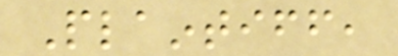Plaintiff,
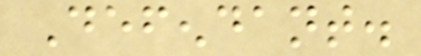Defendant.
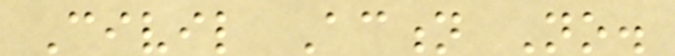Civil Action No.
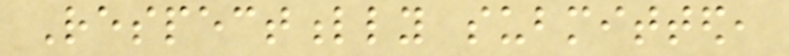Respectfully submitted,
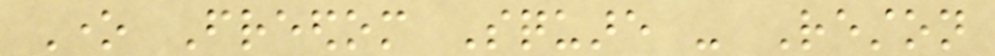One Freedom Square - Reston
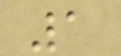1
